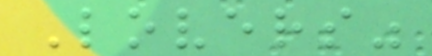Lovers"
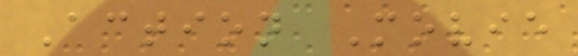Action Movie
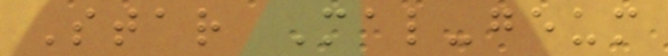Star Mal-geum
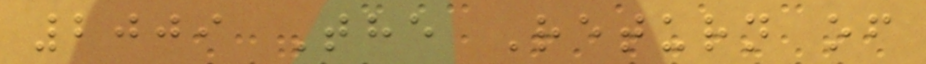2009 The Return of
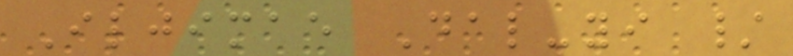Iljimae Dal-yi /
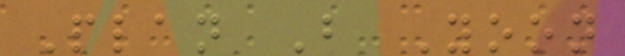Plan B Yoon
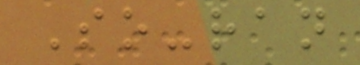So-ran
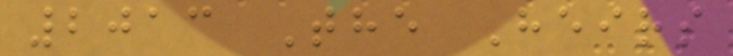2013 The Heirs
